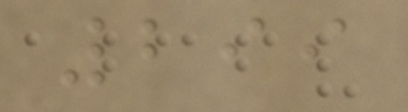299
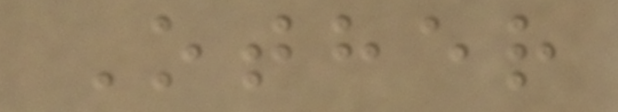Other
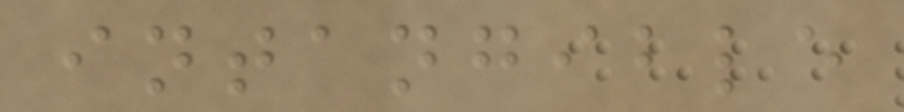intangible
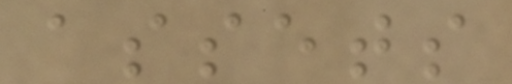assets
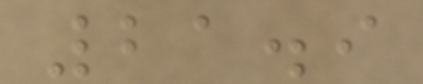21.9
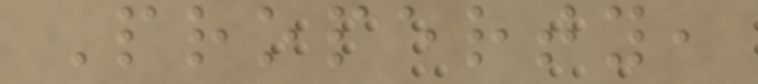Property,
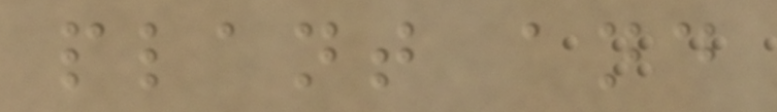plant and
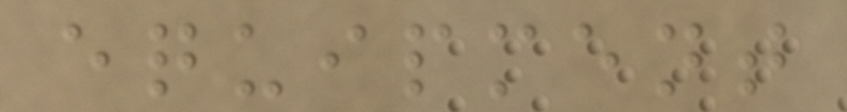equipment
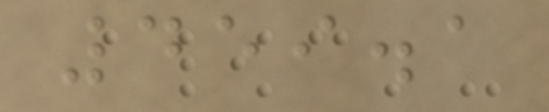459.1
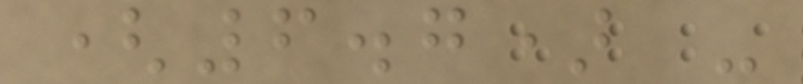(6.7) -
